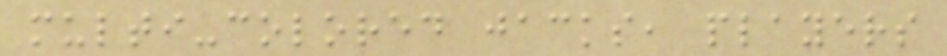multi-colored jacks, players
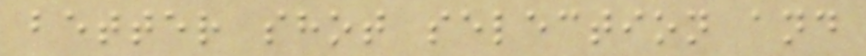better shot selection and
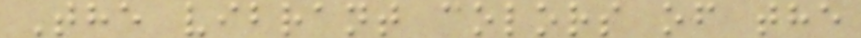The vibrant colors of the
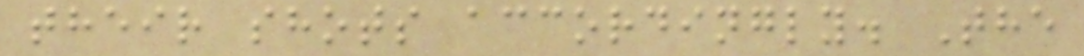their shots accordingly. The
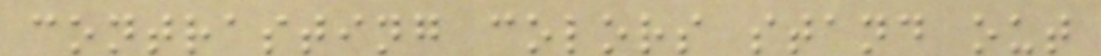contrasting colors stand out
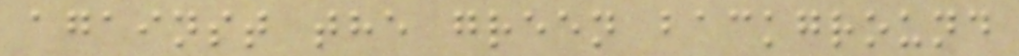against the green background
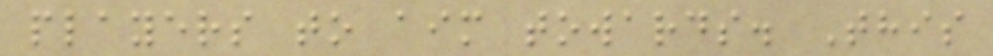players to aim towards. This
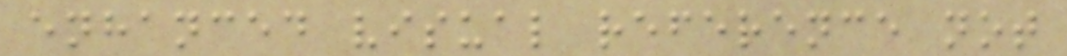enhanced visual reference not
